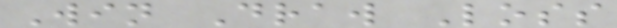Win Draw Loss
